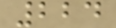224
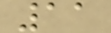11
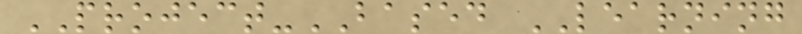PROJECT-BASED LEARNING
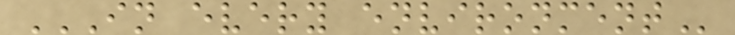IN EVERY ENVIRONMENT
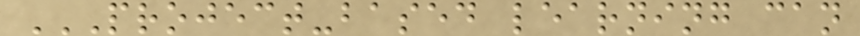PROJECT-BASED LEARNING CAN
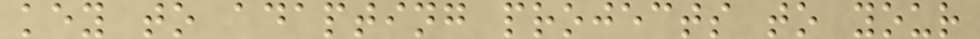key to adapting projects to your
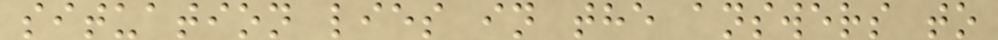situation lies in the answers to
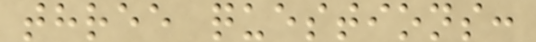three questions:
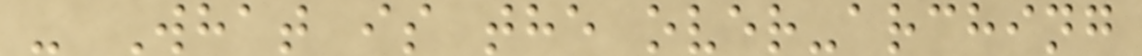- What is the over-arching
